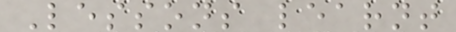Lessons learnt
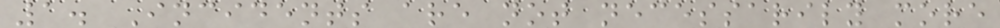1. Incidents are not necessarily more
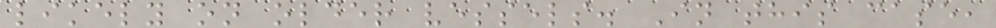likely on older vessels. In this case,
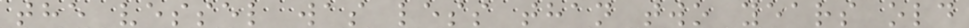the vessel was less than two years old
